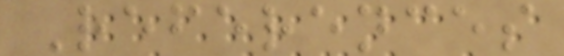References
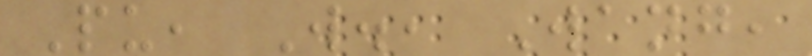Pu, W., Wang,
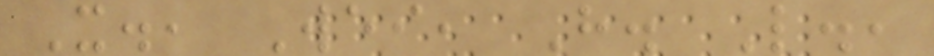X., Wei, H. L.,
